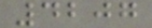4207
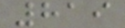819
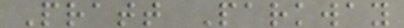Pratt Parkway
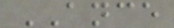ANCE
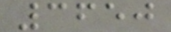3650
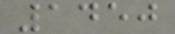1450
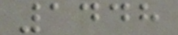1448
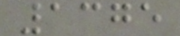1375
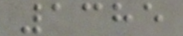1385
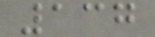137
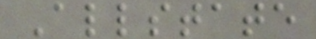Allstate
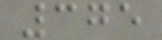375
